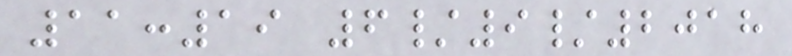11:19 6/9/2018
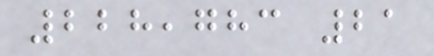228,783 21
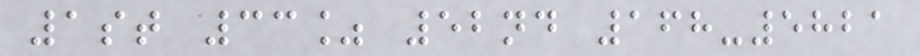1st 33% 52nd 168-5821
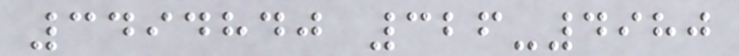3494840 326-4980
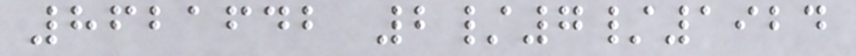8621642 2/7/1924
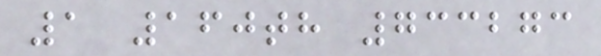1 160th 733273
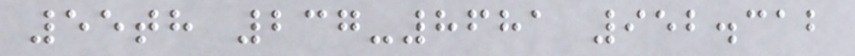55th 237-8681 952.312
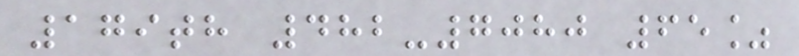179th 482-7080 65%
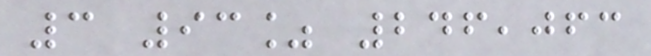3 93% 246,063
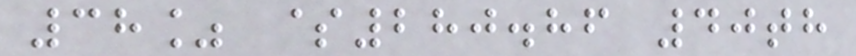38% $280.86 40th
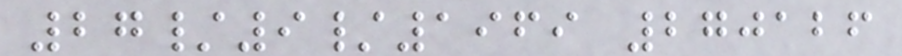27/9/1969 270126
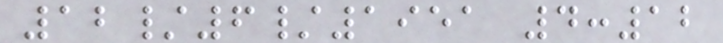12/6/1951 4:12
